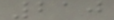210
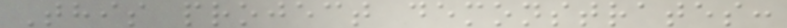This project demonstrates:
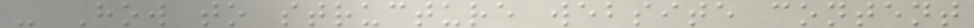- How to structure website content
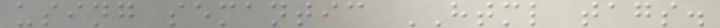using semantic HTML tags.
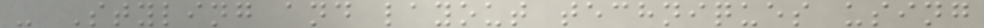- Styling and layout techniques using
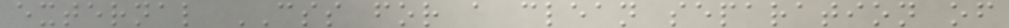external CSS for a clean separation of
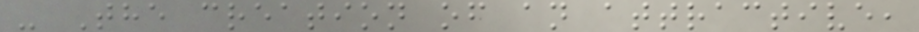- The creation of an attractive,
